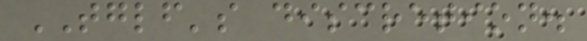TGLF's discretion.
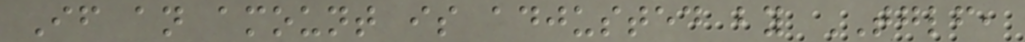If an amount is adjusted by TGLF,
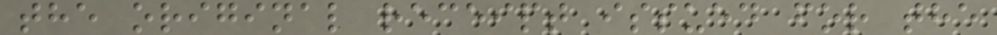the original receipt issued for the
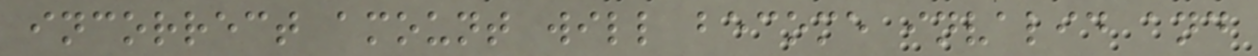incorrect amount will become invalid and
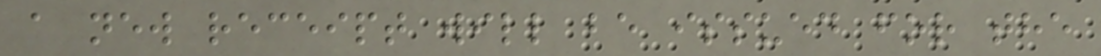a new receipt will be issued for the
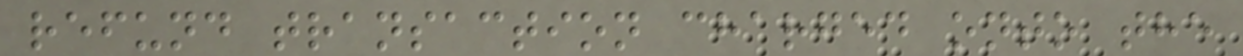refund transaction charged onto the
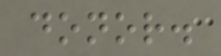donor.
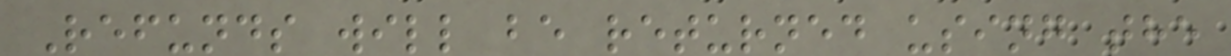Refunds will be returned using the
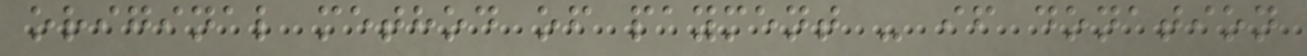original method of payment - if donation
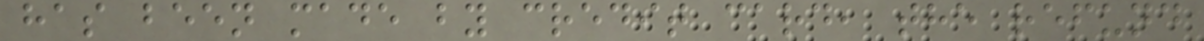has been made by credit card, the refund
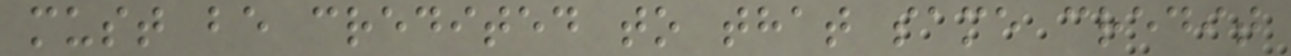must be credited to that same credit
